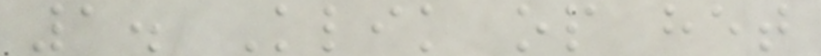1. Klik op het
